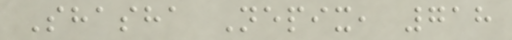Shasha Nepix, 718
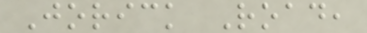Jorick Road,
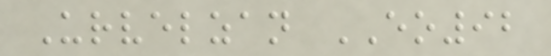Urvelzan EO92
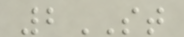2ST
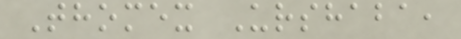Thomex Urshaba,
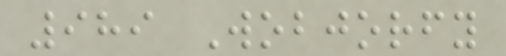989 Wobjorfy
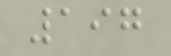197
